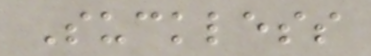Suckless
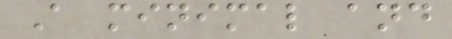A minimal and
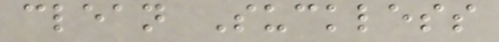clean Suckless
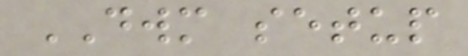DWM setup
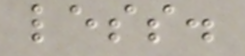less.
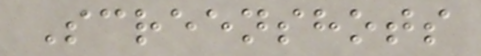Screenshots
